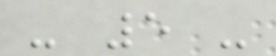- 5 -
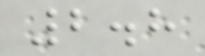2.8
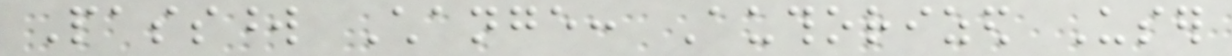Password Change: Authorized User
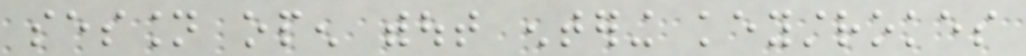session open without entering keystrokes
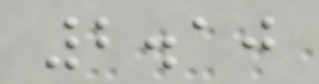2.10
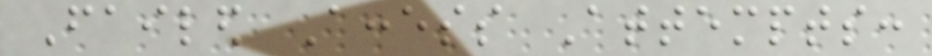Failed Access Attempts:
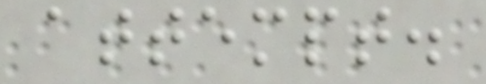attempt.
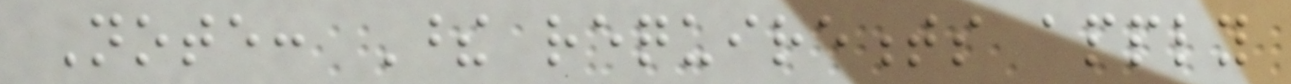Note: These requirements apply
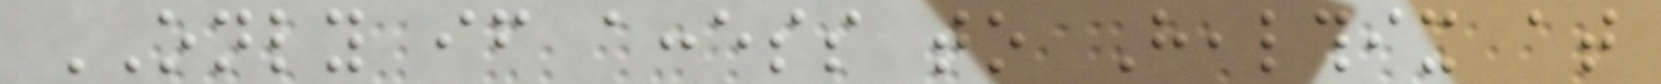ONLY if access to Healthix at
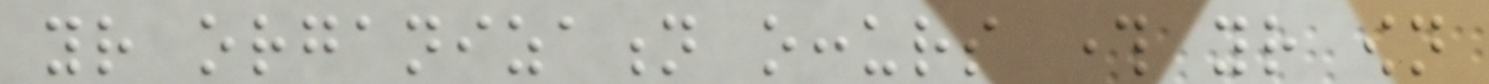your organization occurs through your own
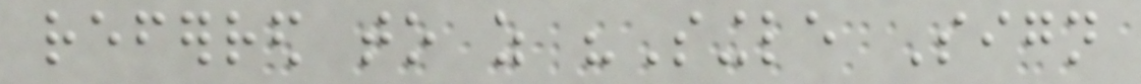referred to as "Single Sign
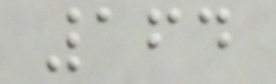164
